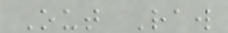Out Raw
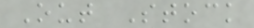Out Stock
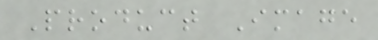Product Image
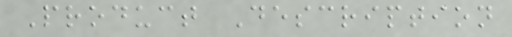Product Description
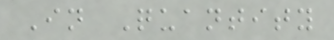In Quantity
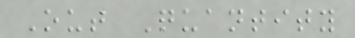Out Quantity
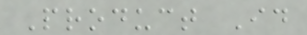Product Id
